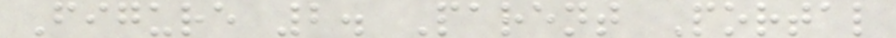Figure 2. Parent Portal
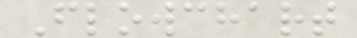Flowchart
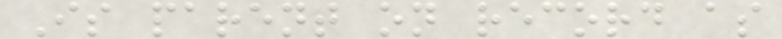Is parent on record as
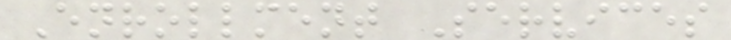Enrollment Services
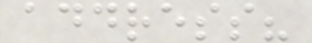address?
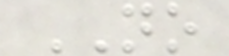NO
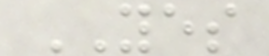YES
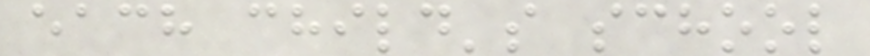each child's school
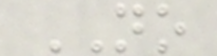NO
